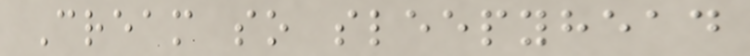Cream so sleepyhead
